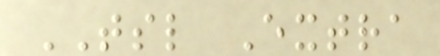TSL Extra
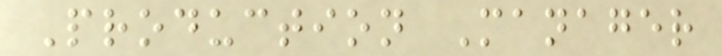Production Manager
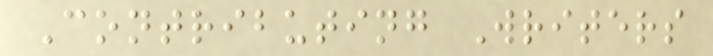Contributing Writers
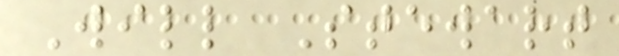Will Stewart
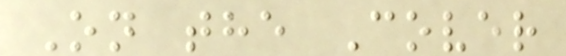On the Cover
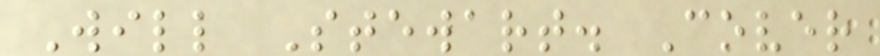Will Stewart. Cover
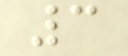3
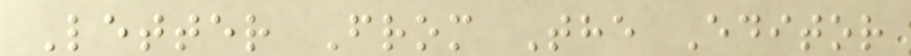Letter From The Editor
